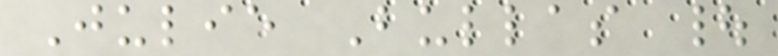Julie Bullas |
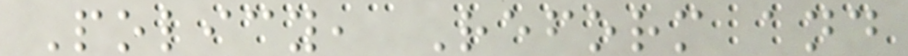Policy, Reform and
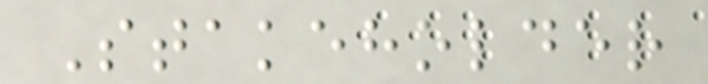Stakeholder
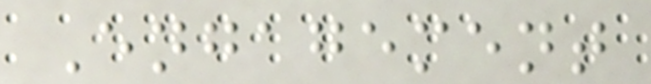Engagement
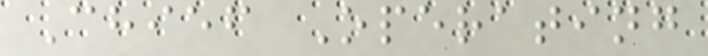Chief Operating
